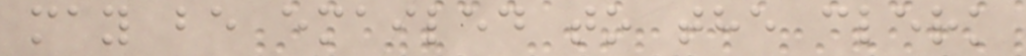may be emailed to the clerk
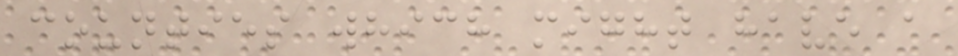counties which might have a
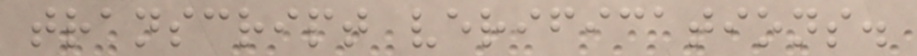transcript verifications.
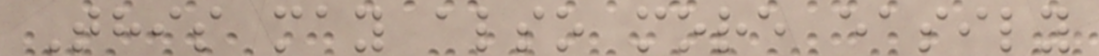This may also more easily
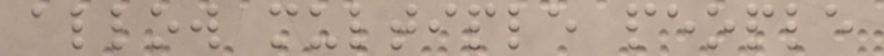allow multiple people
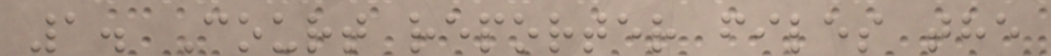1. Court reporter files the
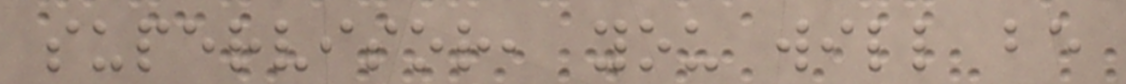supervisor, you will be
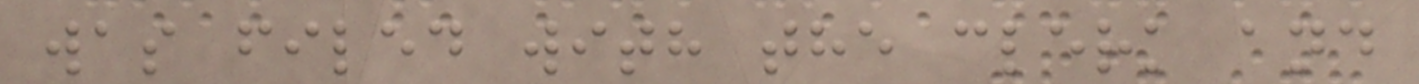was filed with the clerk and
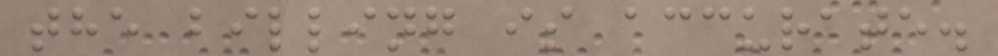the billing is accurate.
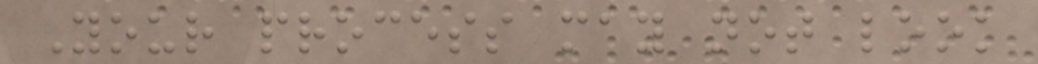Your process may not look
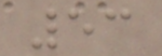53
